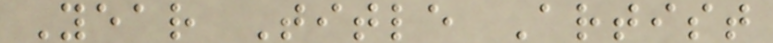Year Title Artist
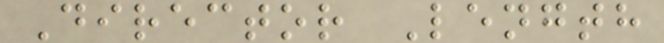Director Length
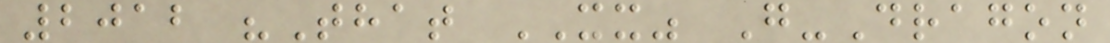2012 "That XX" G-Dragon
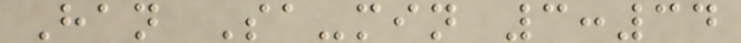Han Sa-min 3:34
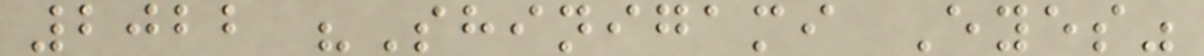2022 "Shinigami Eyes"
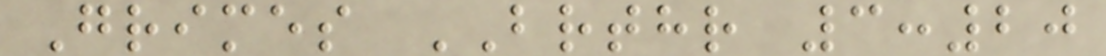Grimes BRTHR 3:20
